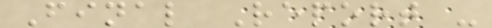Final Report -
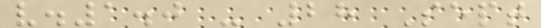v.1.0 - 28 Sept
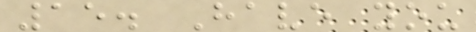15. Have you
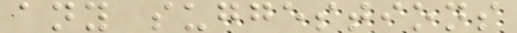any suggestions
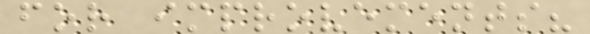for improvements?
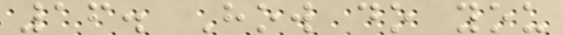16. How do you
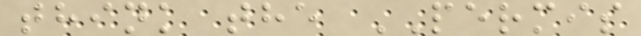think the PERMIS
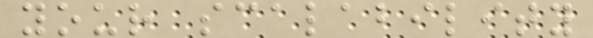your scalability
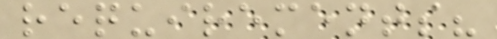requirements?
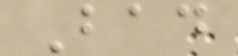Bad
